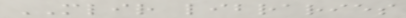MLIR libraries
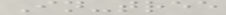In-tree
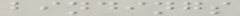bindings
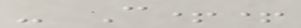- C++
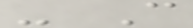- C
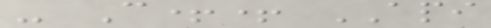- C++ API
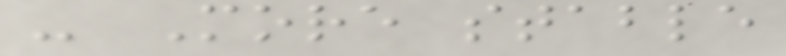- More stable
